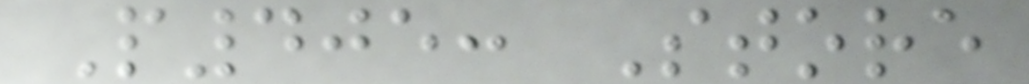P405: Store
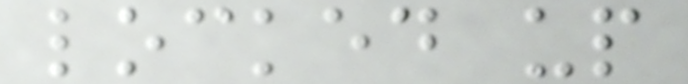locked up
